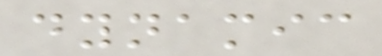dynamic
